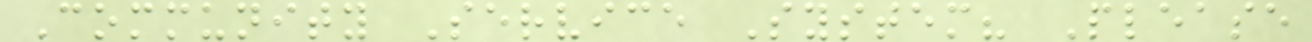Community Service System? Please
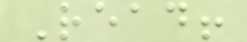Read!
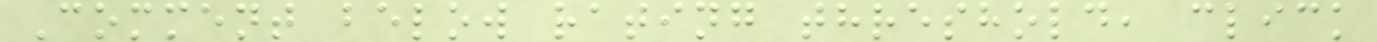Comment below rating threshold, click
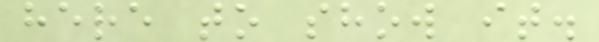here to show it.
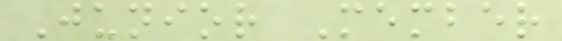Junior Member
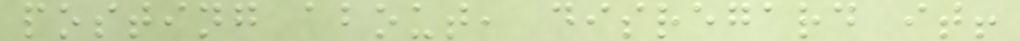posting about, disregard it!
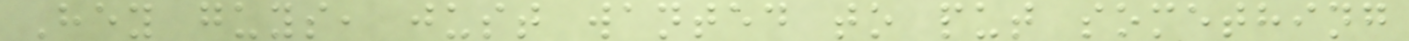Hey guys, just wanted to put something
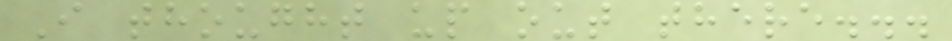I thought up out there...
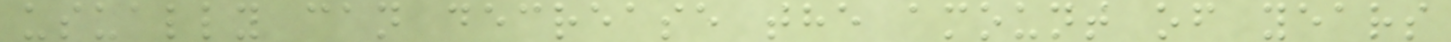usually can decrease the amount of years
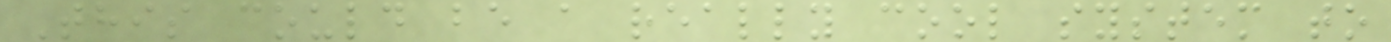This could be a really cool system to
